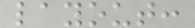layout:
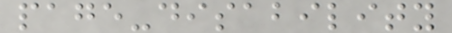page-disability
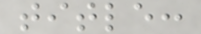title:
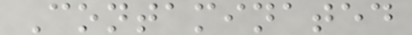Contaminated
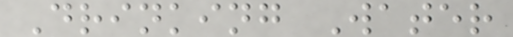Drinking Water
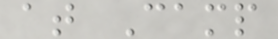at Camp
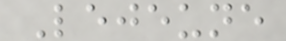Lejeune
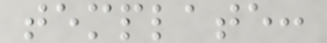template:
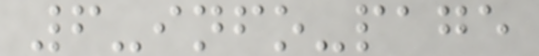6-info-page
